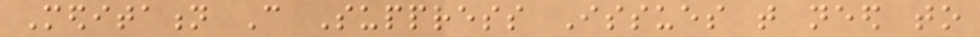Meditation Can Suppress Issues that need to
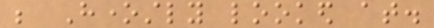be Honestly looked at.
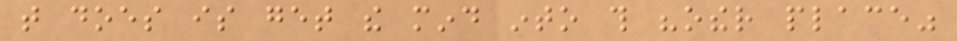that does is get the mind into this "other place"
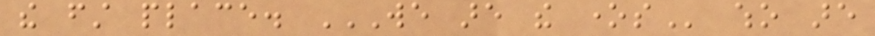the first place. WE ARE THE ONES who are
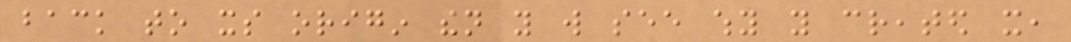back to its origin then you will see why you created it,
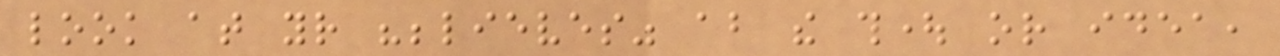look at your "believes" about the thought or idea,
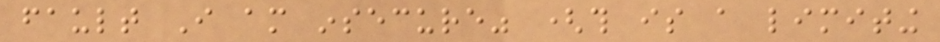fault I am insecure" (this is a limiting
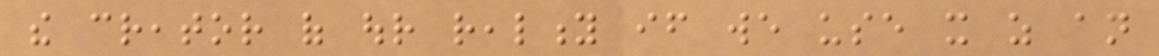the creator of our reality if we use it as an
